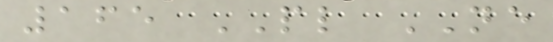165 PL NE
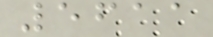5611
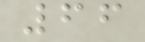66
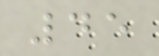45
